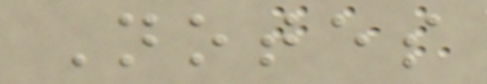Notes
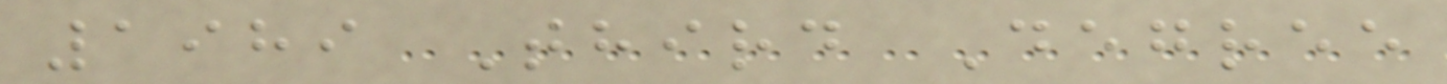1989 Third Degree
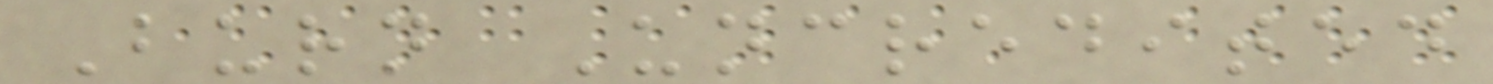Burn Uncredited
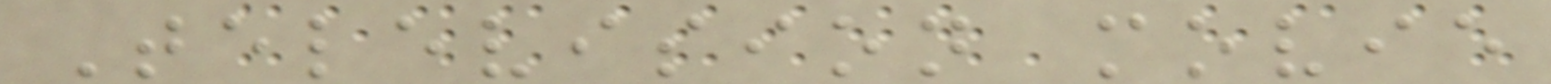Television movie
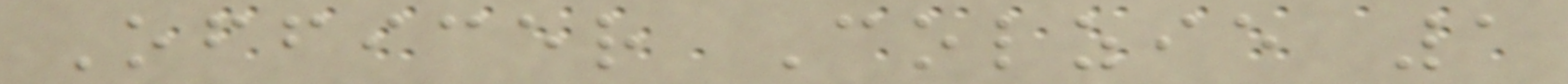Officer Colzie 1
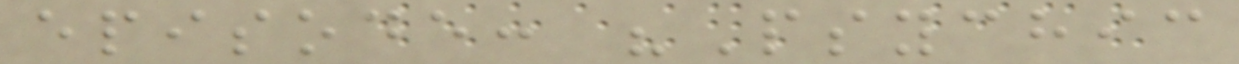episode: "Psychic
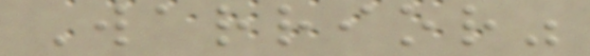Warrior"
